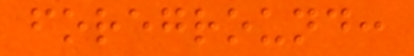foreground:
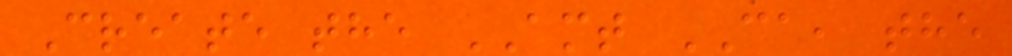Create the AMT CA, the
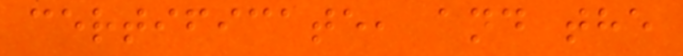certificate, and the
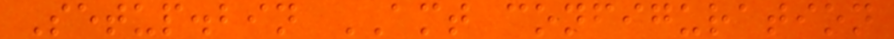Setup.bin AMT configuration
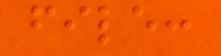file:
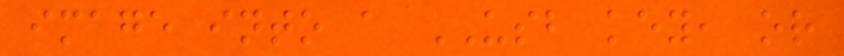image into a USB key, or
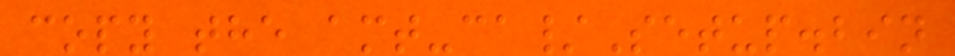copy the amt-ca/Setup.bin
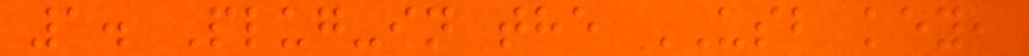1. Plug-in the USB key,
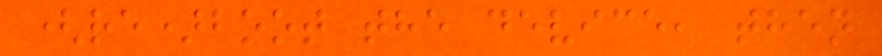(re)boot the device, then
